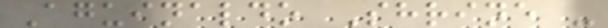Aguinaldo Shrine -
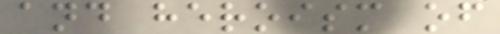and heroism of
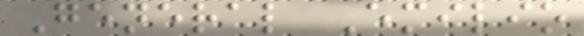General Emilio
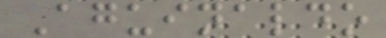Aguinaldo
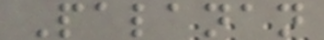Palanan
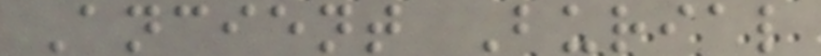Ancient Burial
